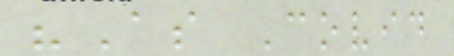"As Covid
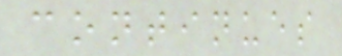continues
